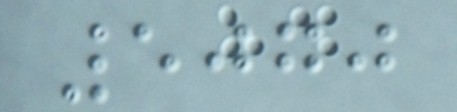5070
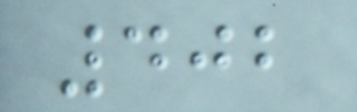402
